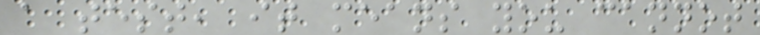a test, it means you cannot
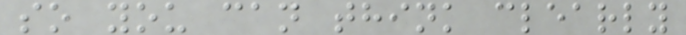so you can think clearly
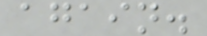again.
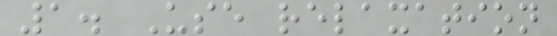1. Use relaxation
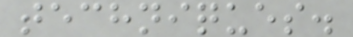techniques.
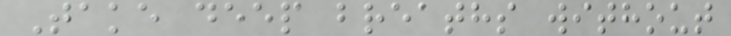Take deep breaths without
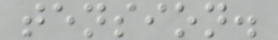tension.
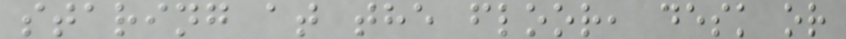staring at the floor, desk or
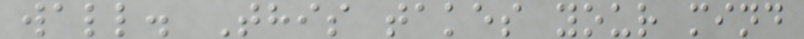wall. This takes your mind
